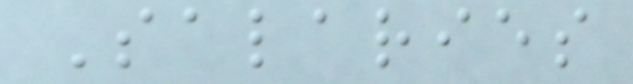Salaries
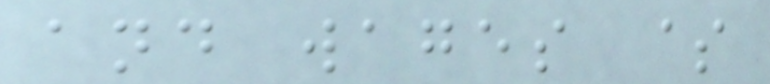and wages $
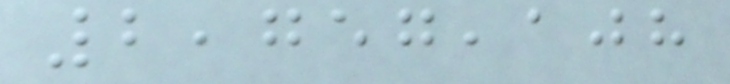2,757,108
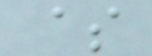$
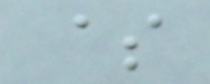$
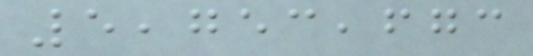5,753,673
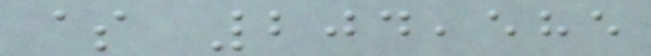$ 204,585
